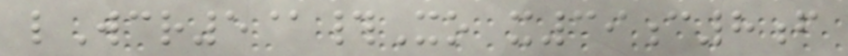lWcr5@#Xo x39c8f
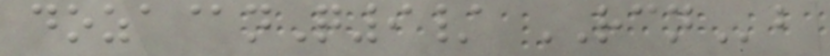doza@nQ9/ RCNb
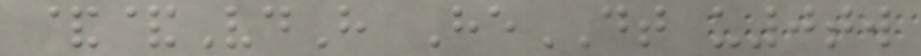&&VdH HeDT u0tw
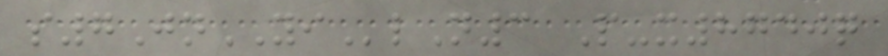s7JnYIlN3 P-x8740q
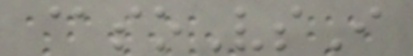@soVsI
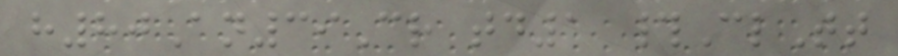h80An39Cr td1 #ClTt
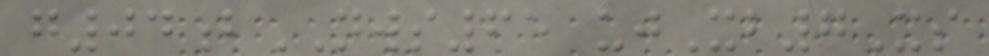g04bNWS65 ujXb7Xs
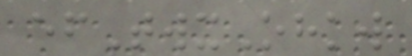efTwxOhkw
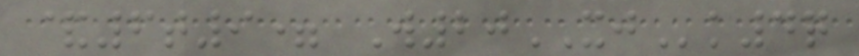&6t9= W20XJk4q
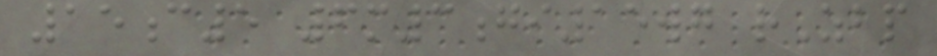15c5 6m3gi15wg rZbp
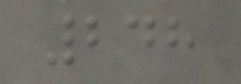248
